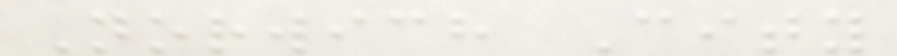Norwich City
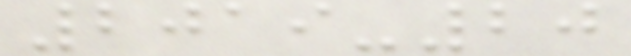2019-20
